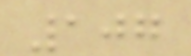107
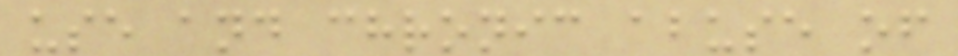use and chronic abuse of
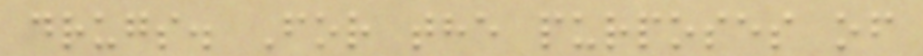drugs. For the purposes of
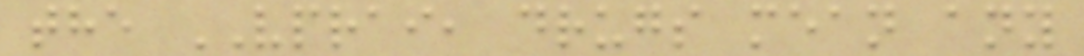the VPRAI, drugs mean any
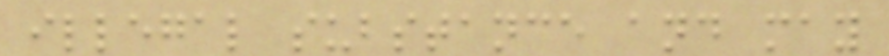illegal substance and may
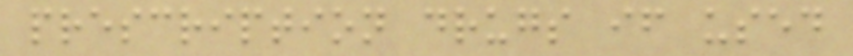prescription drugs if used
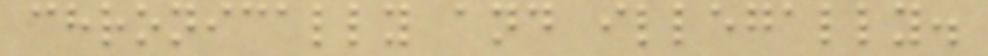chronically and illegally.
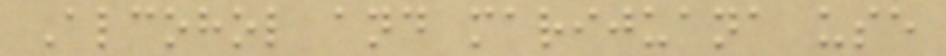Alcohol and marijuana use
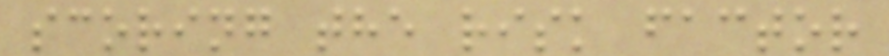scoring the risk factor
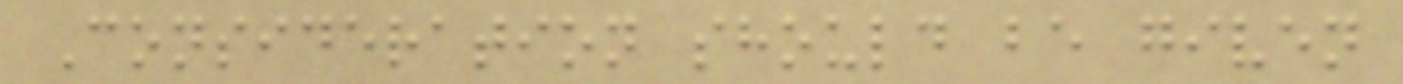Consideration should be given
